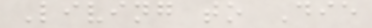Living to Die
